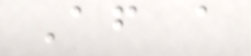After a
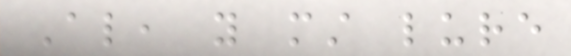Also, you must lure
